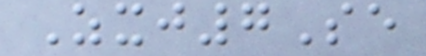Zxj7Se
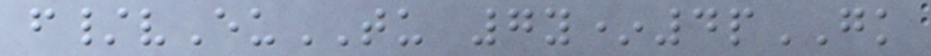f/vEuTU 7y*4pGK
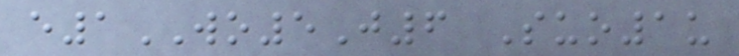e1WO5J6 Suo1u
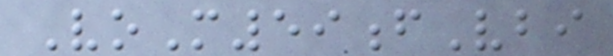VoM59fVbi
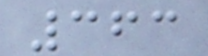363
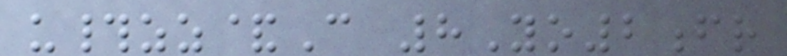u#zz&C 8Yo2fr
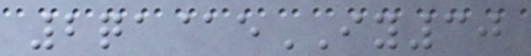2qa@eIY30
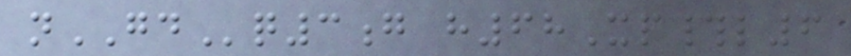nGDq3g h68Xp#l6
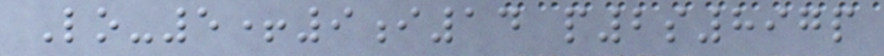Lo-5+9i14 p2s897p
